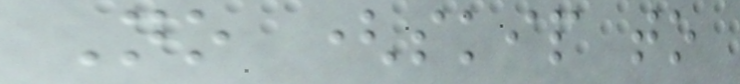No (skip to
